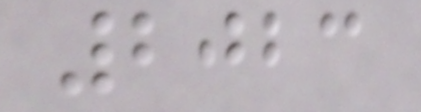2023
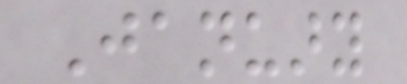January
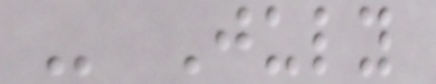- July
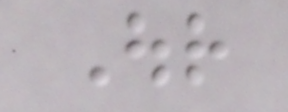Our
